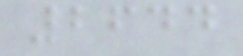2644
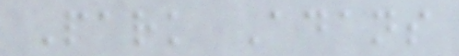Park Adans
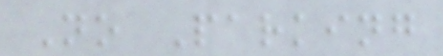No Parking
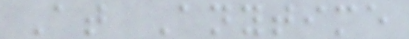At Anytime
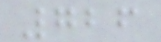726
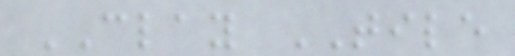CLAY TILE
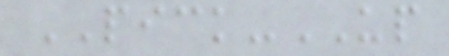PICK-UP
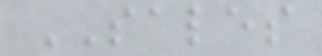SALES
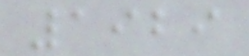1929
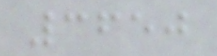3650
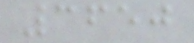3650
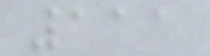111
